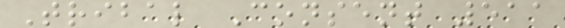Tribal Consent 511
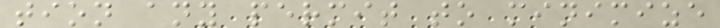tion any permit to minimize
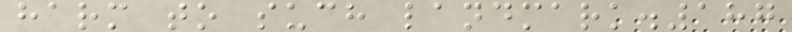harm to such landmark.187
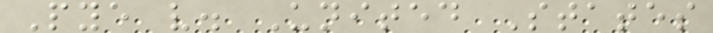Pye v. United States
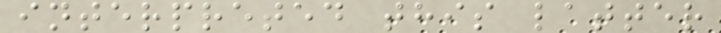interpreted this latter
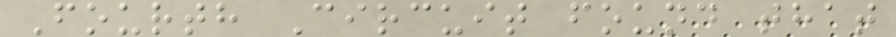Fourth Circuit found that
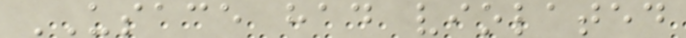USACE had violated
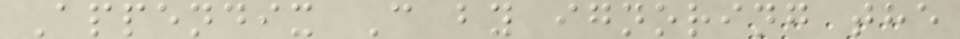Appendix C by ignoring the
